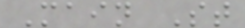Main St
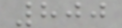800
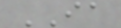IA
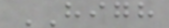HIGH
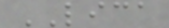LICA
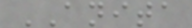ANITA
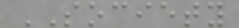SOCIETY
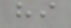hi
